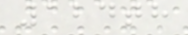124th
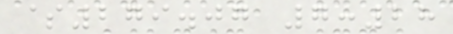$279.07 7:28
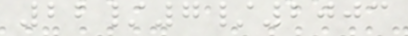22/7/2003
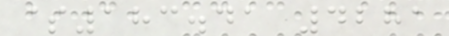$183.41 4281
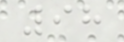98
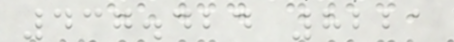437.424 8221
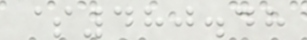$480.48
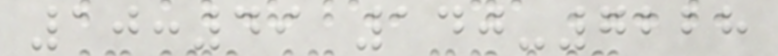10:49 140-7228
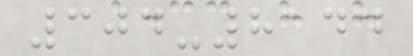304-8144
